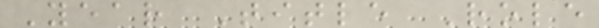Year Title Role
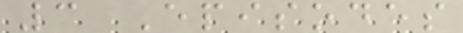3 Episodes
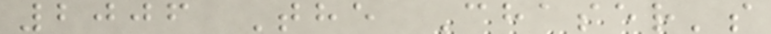2006 The Chaser's
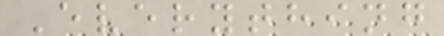Everything
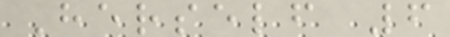Herself 6
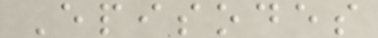Episodes
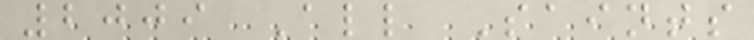2009 All Saints
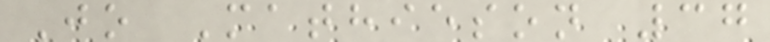Jo Mathieson 37
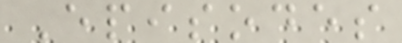Episodes
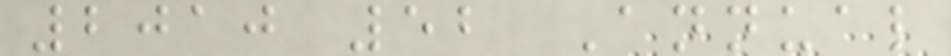2010 52 Annual
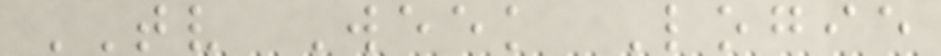TV Week Logie
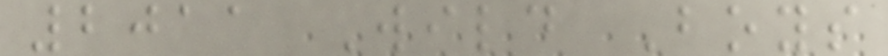2011 Wild Boys
